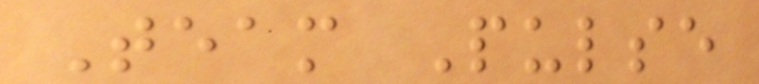Team Pulse
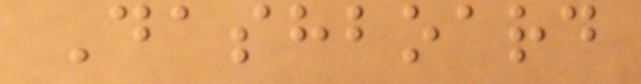Dashboard
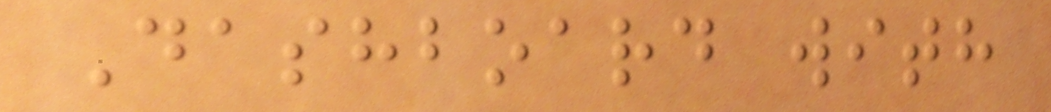Dashboard with
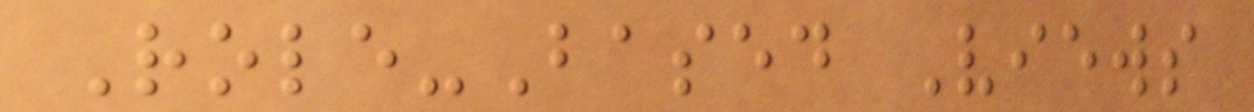Role-Based Views
